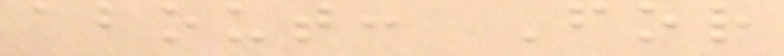about: For
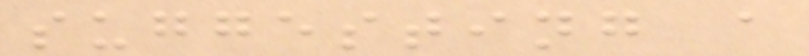suggesting a
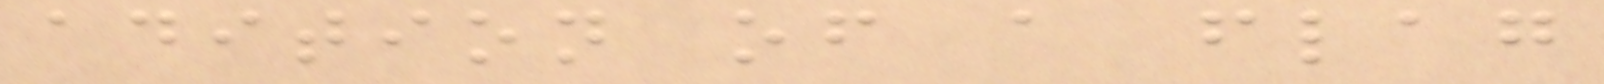adition of a flag
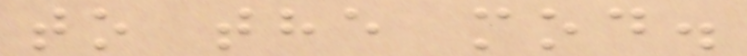to the mod.
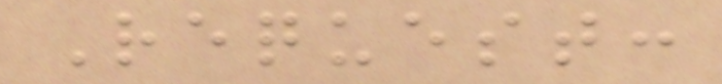Request:
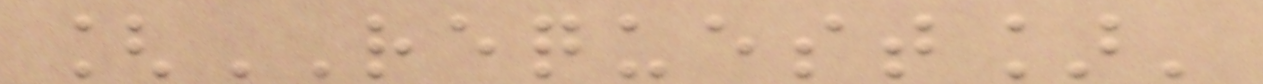[REQUEST]'
